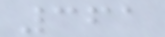361
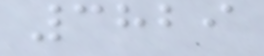3829
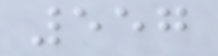557
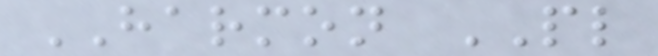HARMON PL
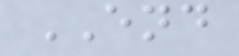END
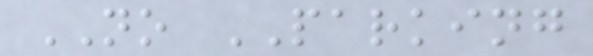NO PARKING
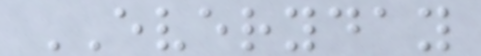EVERYDAY
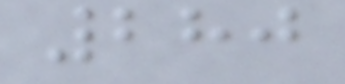280
